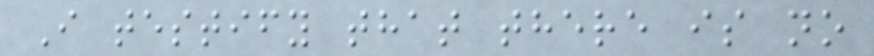I testify that there is no
